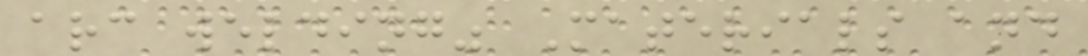arc welding" Materials and
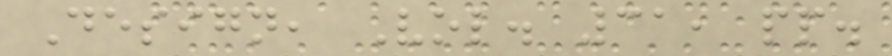Design, Vol. 31, pp.
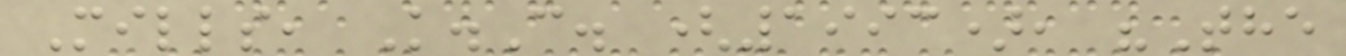Mills, K.C. (1993), "The
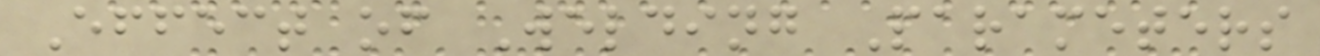Effect of Welding Parameters
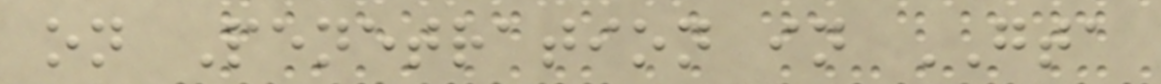on Penetration in GTA
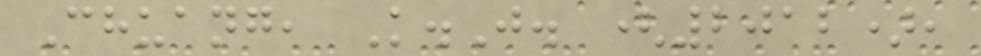Chuang, K.J. (2012),
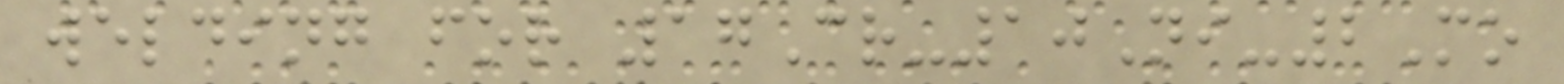welding for 17Cr-10Ni-2Mo
